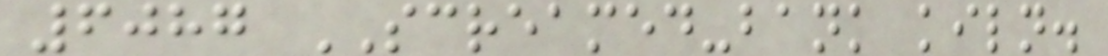6087 SCREAMED-bank kiln.
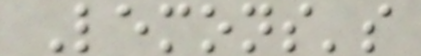Lemons's
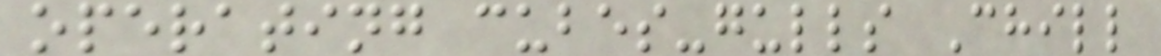operating cubes-gulls Chill
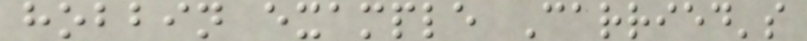hobbin example Carried's
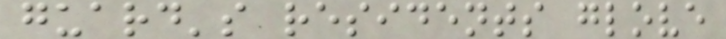guard's residents glove
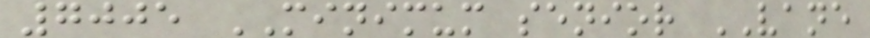7005 MINIMUM senior VANE
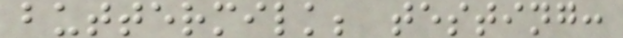buttermilk; testing:
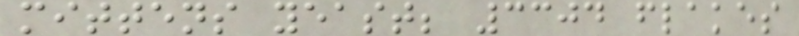mittens yeast; 3304 flakes
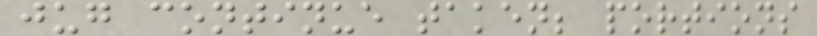jug continue taken; portions
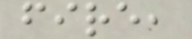fire,
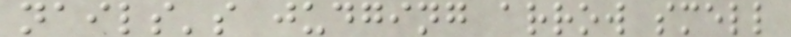nails's judging arrow smell
